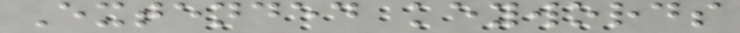Extended keywords
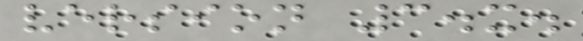version 3.x.
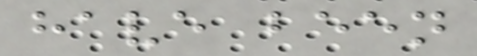have been
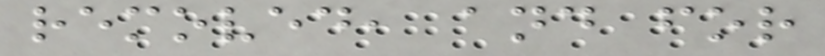removed, and for
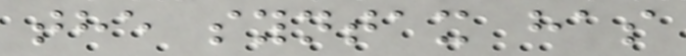the syntax has
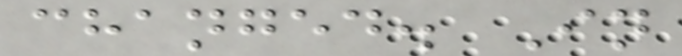changed. In
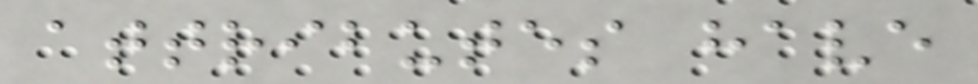attributes have
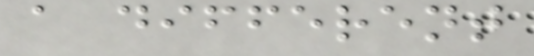a different
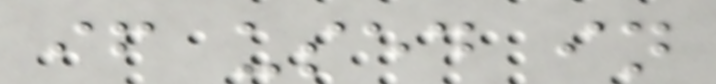if used in
